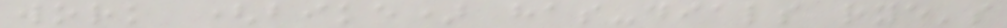work (bike) has-dials rye's
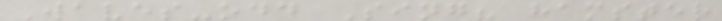Waves-odd Sing? hamster
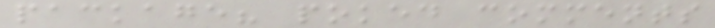package? poked comments
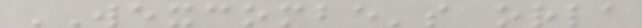WEXCOMBE's orla
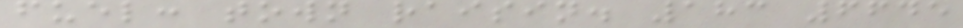fuel: town raisin. 183 6645
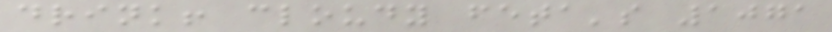drink! cloudy feta's 1071
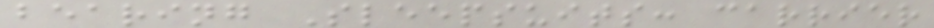bearing Sleepsuits: carrier
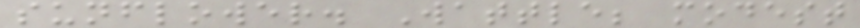sunflower. Wattle; modest
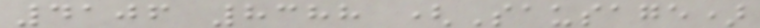4106 8388 (Sausage)
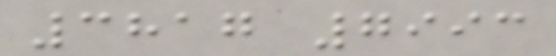3817 7993
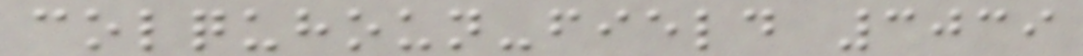colquhoun-field 3039
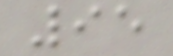95
